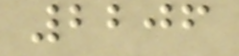2206
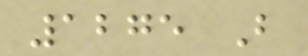1275 B
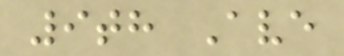9th Ave
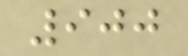900
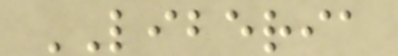LIBERIA
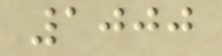1000
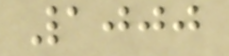1000
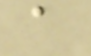a
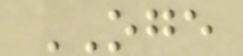OGE
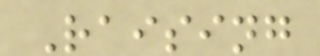Raising
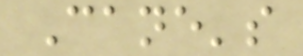Cane's
